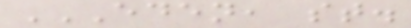EDEN, ST.
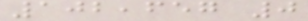102,657 0
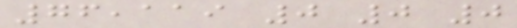76,119 0 0 0
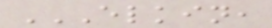ELKIN,
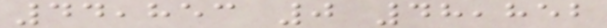44,853 0 48,852
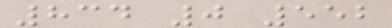834 0 552
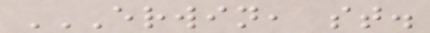ERWIN, ST.
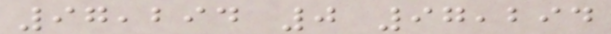97,294 0 97,294
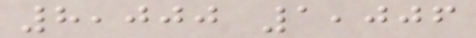8,000 1,006
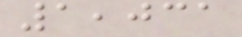1,031
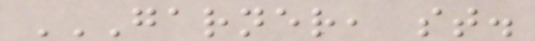GARNER, ST.
